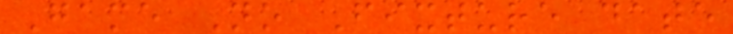Game No Fixture date
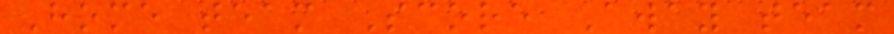Home team Score Away team
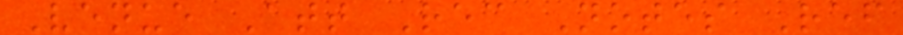Venue Att Rec Notes Ref
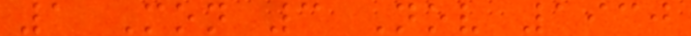1 Mon 3 Nov 1930
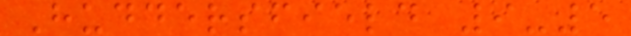Huddersfield 9-5
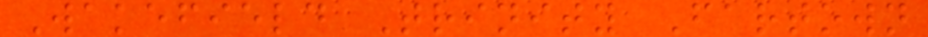Wakefield Trinity Fartown
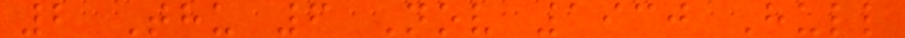2 Thu 6 Nov 1930 Hull
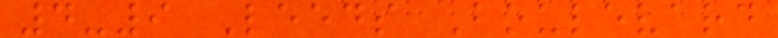4-9 Leeds Boulevard
